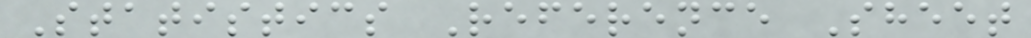Statistics Reference Sheet
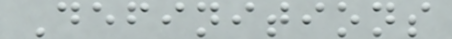Definitions
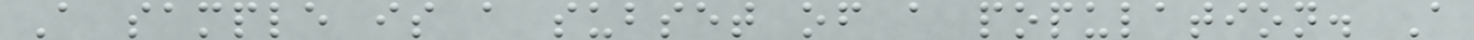A sample is a subset of a population. A
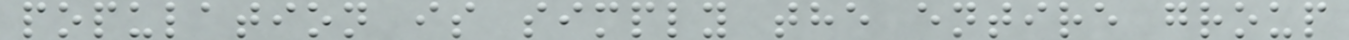population is simply the entire group
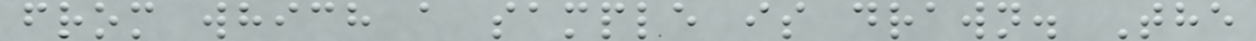from which a sample is drawn. The
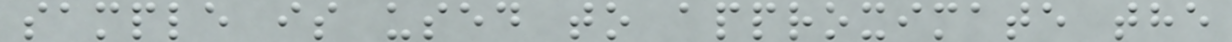sample is used to approximate the
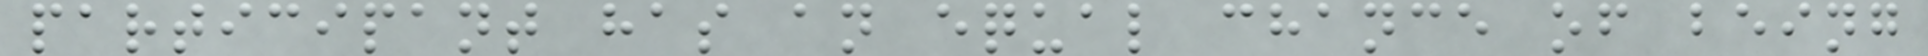participant has an equal chance of being
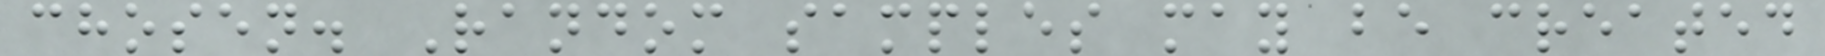chosen. Random samples may be created
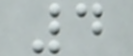4
